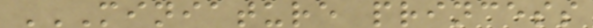MINIATURE PRINCESS
